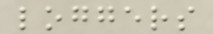loggers
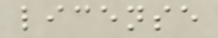license
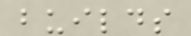builds
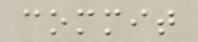commit
